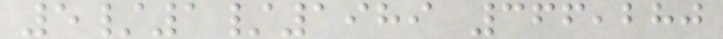5/1/1989 366,280
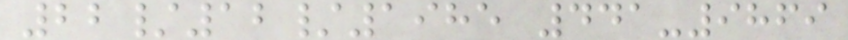22/12/1985 441-9869
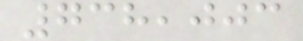738,003
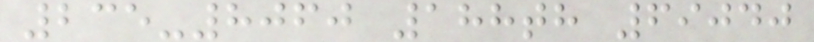235-8060 188th 69040
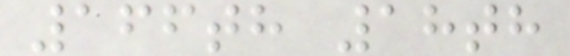166th 18th
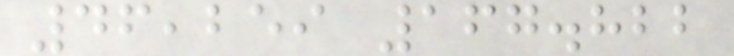46,259 167.822
